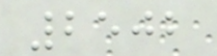2502
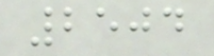2504
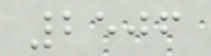2506
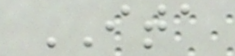ITA
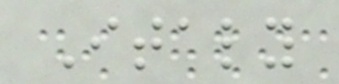Italy
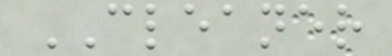CLEANER
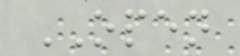OPEN
